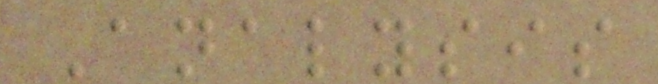Analysis
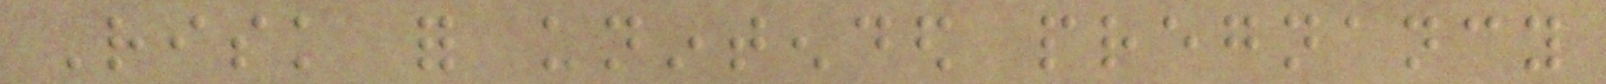Risk for unintended pregnancy
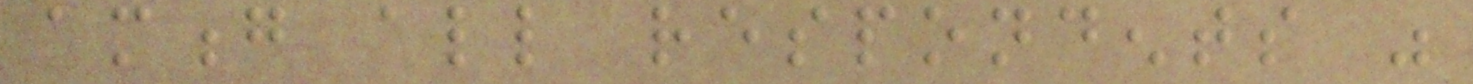among all respondents was
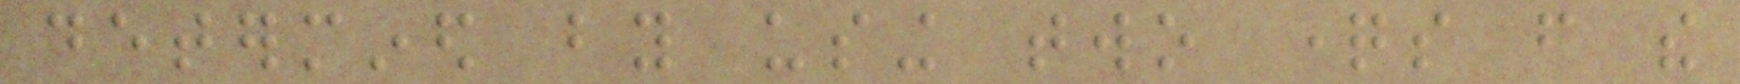determined by using two questions from the
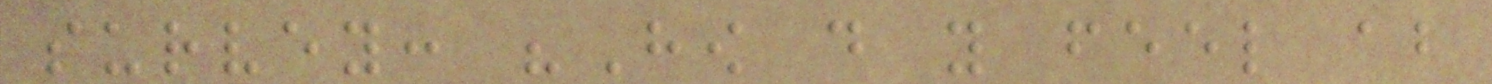survey: "How do you feel about
